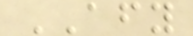AFY
